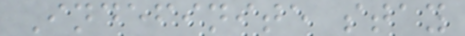Indefinite stay
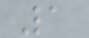1
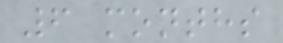6 months
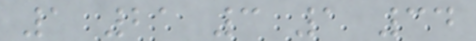1 21 3 1 34
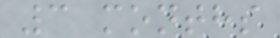3 months
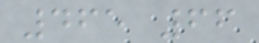465 66
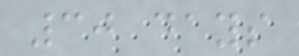30 days
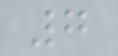7
